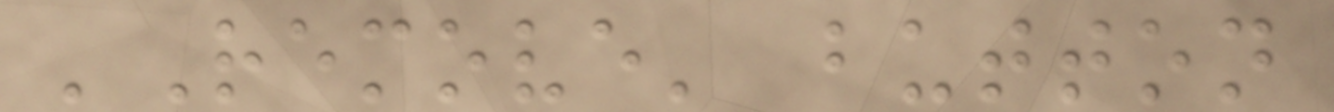'Remove' button
